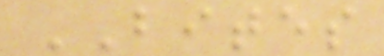BITES
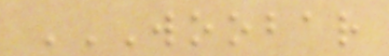WOOBAR
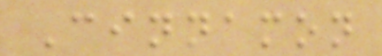Cinnamon
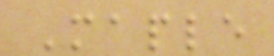Maple
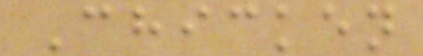Chicken
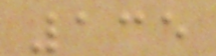135
